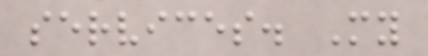services. My
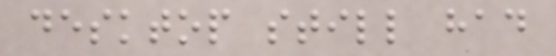desktop still had
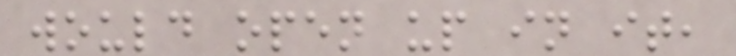would open up in it,
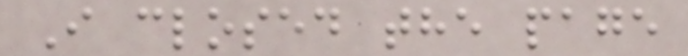I closed the page
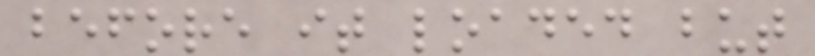before it loaded but
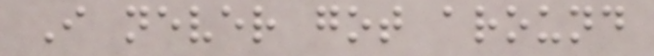I never got around
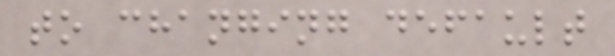to changing default
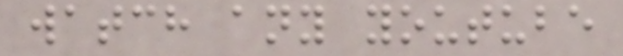watch any youtube
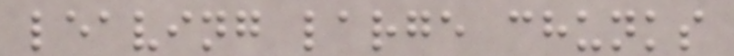leaving large chunks
